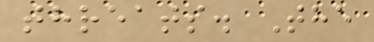threats. The
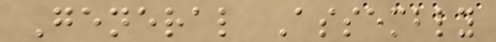General Assembly
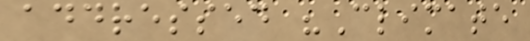addressed "Climate
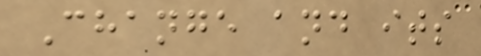Change and its
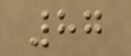87
